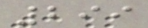299
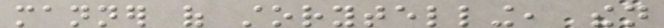manner of storytelling, then
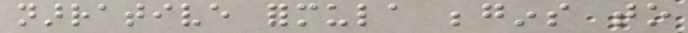narrative formula begins to
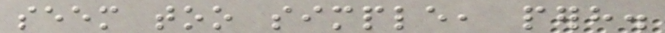seem too simple, perhaps.
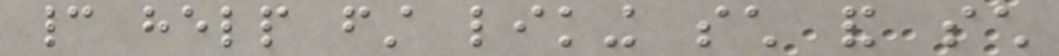cannot help first liking such and such
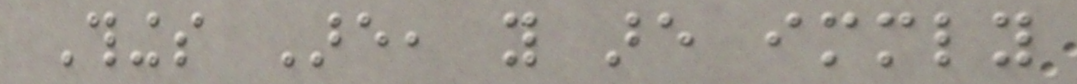Things Are, you are immediately
